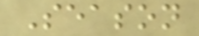Season
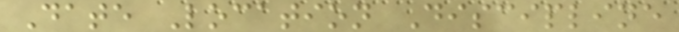Date Location Discipline
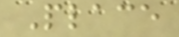Place
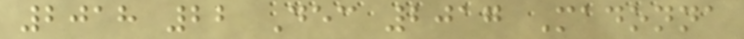2018 22 Dec 2017 Madonna
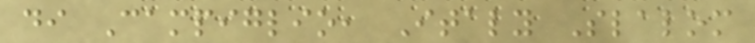di Campiglio, Italy Slalom
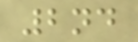2nd
